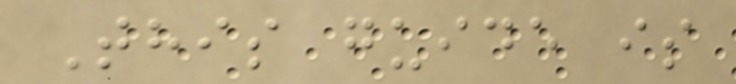This guide is
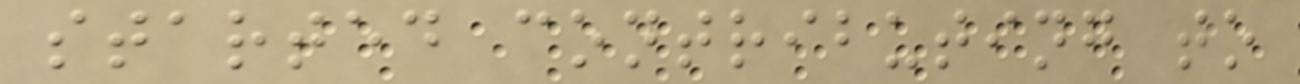started contributing to
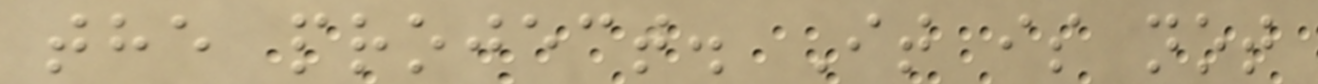the project. It is not
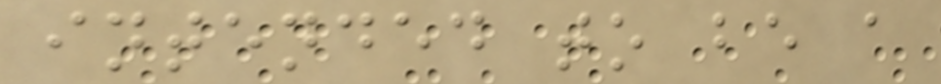intended to be a
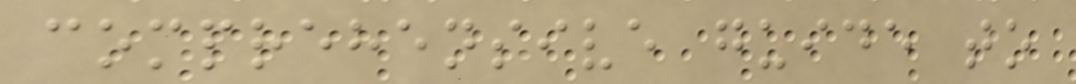comprehensive guide to
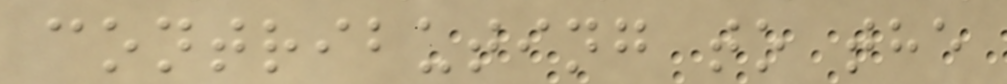contributing to the
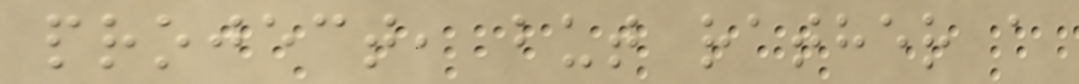project, but rather a
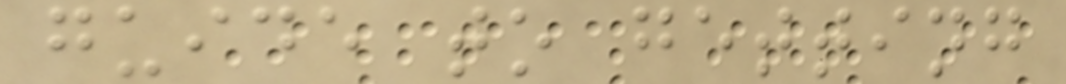guide to getting
